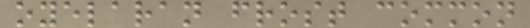oyelaran frost common
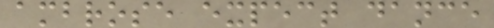ambrose expect dance
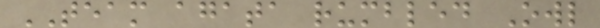TEAM agata rumbled Owl
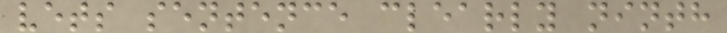vets sentence clearly ninth
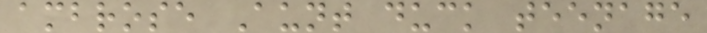ambrose Aunt duck teenage
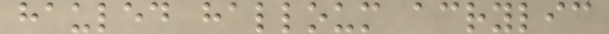hauled halloum acrylic
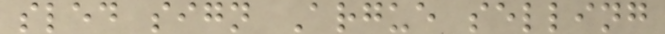sled sign Argue selling
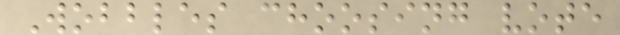Wobbles choosing vote
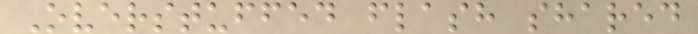Overstuffed flash shared
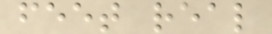feet real
